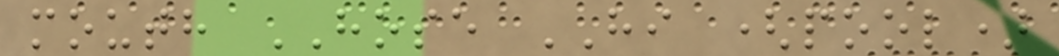mouth HOSE HI (pool)
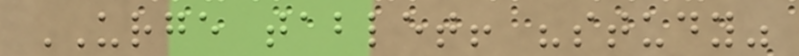URGE tablet! "study"
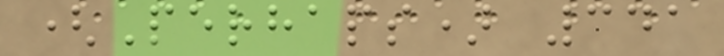(Perhaps) 341
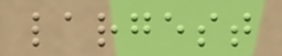largest
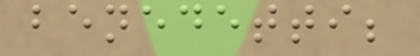benedetti;
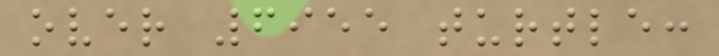over 6955 turtle:
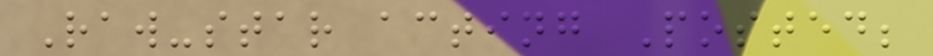Raw-star acting Posted;
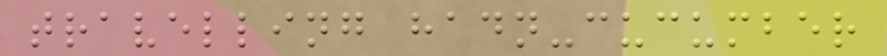travelling hadn-cucumber
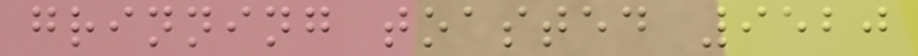grinning toasted 9520
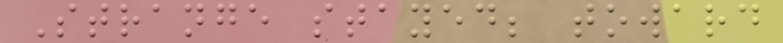Strange stayed; toward
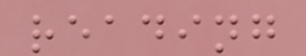reading
